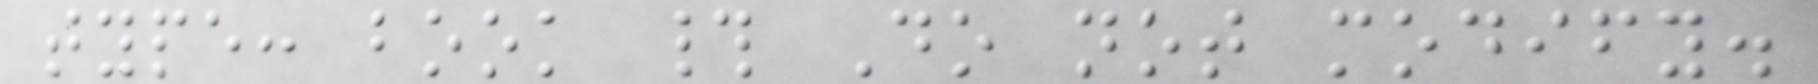type: book # Do not modify.
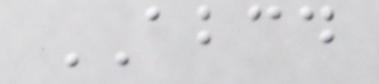ABCD
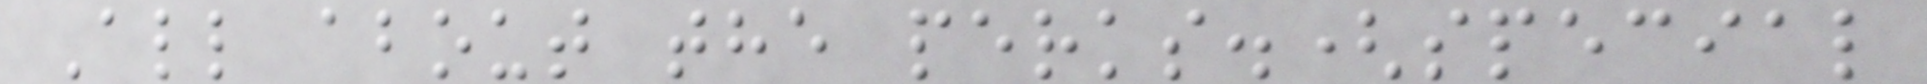All about the perks.(special
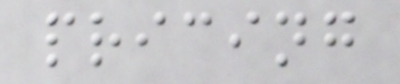pricing
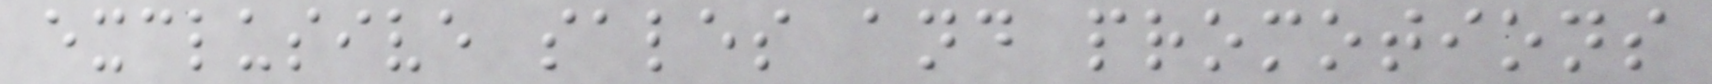exclusive sales and promotions
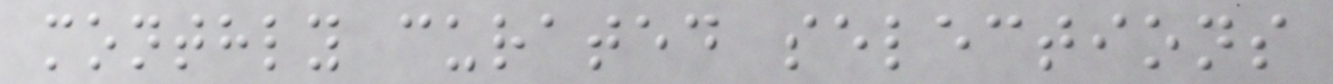monthly curated selections
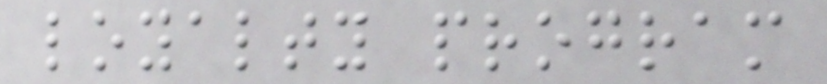loyalty program
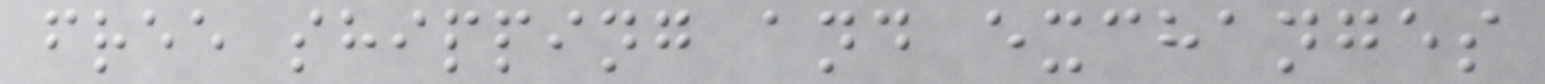free shipping and exchanges
